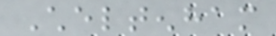Cheltenham
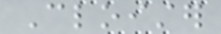Cloister
